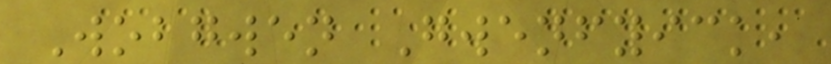Wobgwen Gwenfyick,
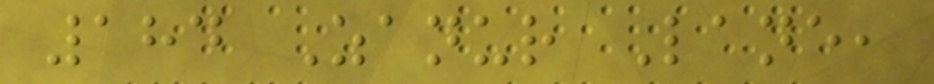184 Zanur Lane,
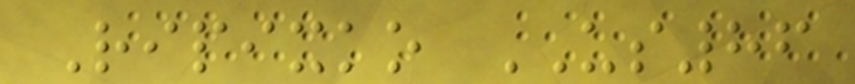Ripixko US86
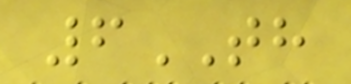6TH
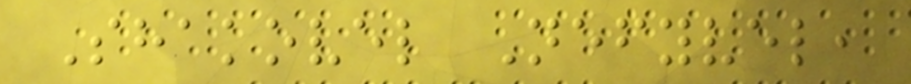Shakovel Nefyvel,
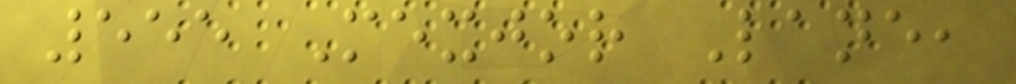555 Mexjor Lane,
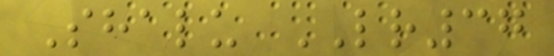Shalu LR37
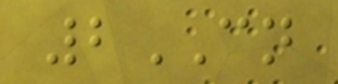2CN
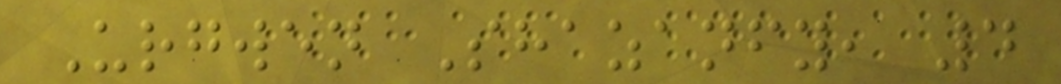Urgwen Shazanfy, 4
